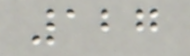127
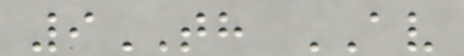9TH AV
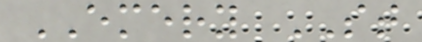EMERY ST
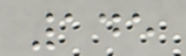145
